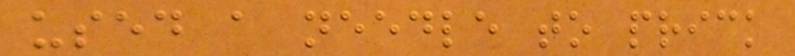used a needle to prick
